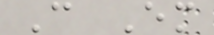C Em
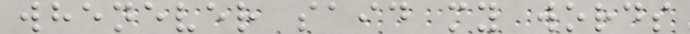whenever said my words
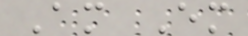Am Em
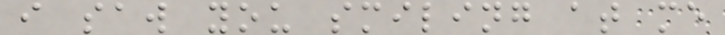i saw you smiling at me
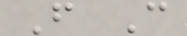F C
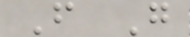F G
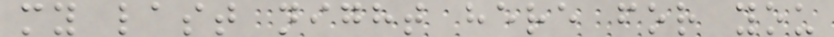my last night here for you
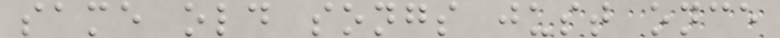same old songs just once
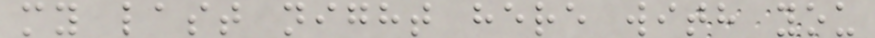my last night here with you
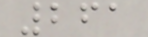261
